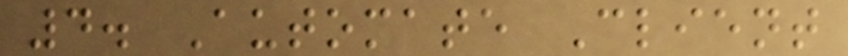4. Automate Client
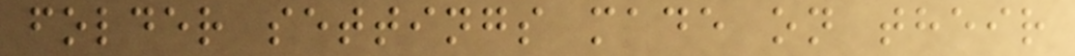folder settings made on their
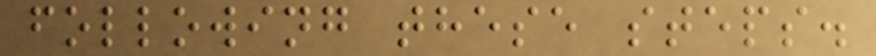following these steps.
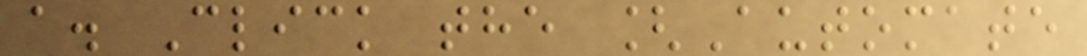a. Click the [Automate
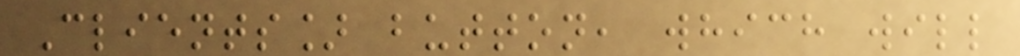Clients] button, which will
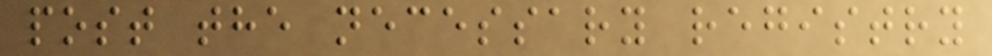post the necessary registry
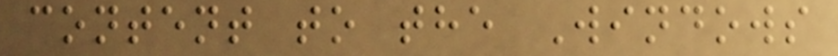content to the Windows
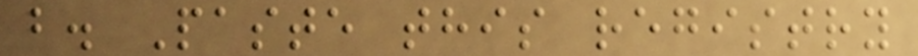b. Paste this registry
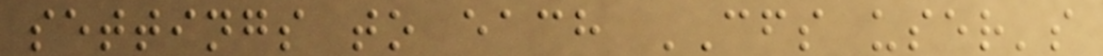settings to each CFS user's
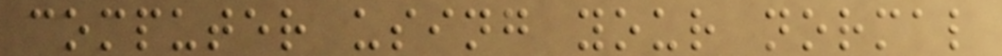computer using your normal
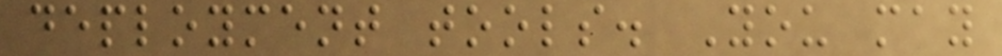deployment tools. You may
